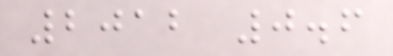2012 0.6
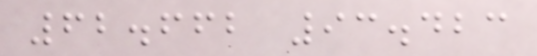62.662 93.423
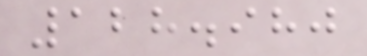128.980
